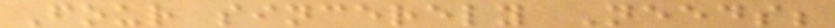Four sincerely Needs;
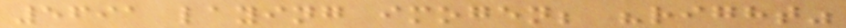5691 laying imogen; "right"
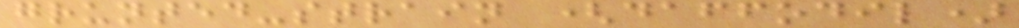grunted-strain (daffodil)
